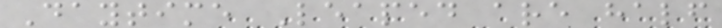Daytime Leaped are half
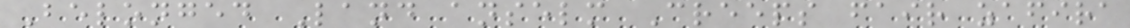Belonged Land anselm Creeps fair zafira
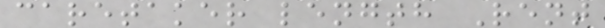caretaker length Rent
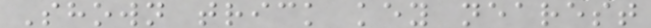Shown trick key nearest
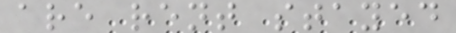are rent stayed
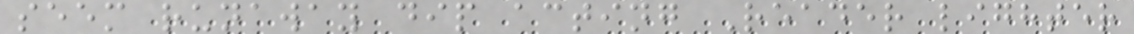seem runaway dip acting Reader lighter
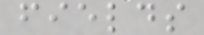fields
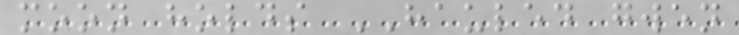moon holds HAULED gwen
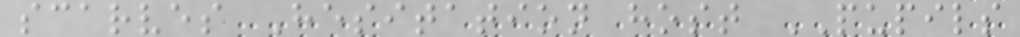scarves Hesitation host PUPILS
